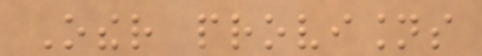Other provisions
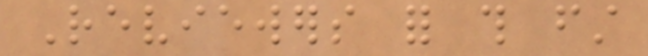Reviewers for this first
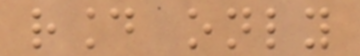round only
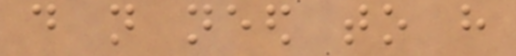do not need to have
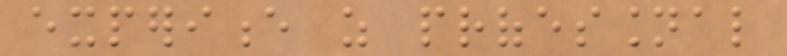experience as professional
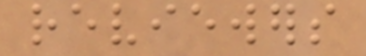reviewers
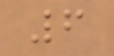6
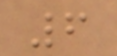6
